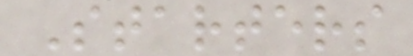Starters
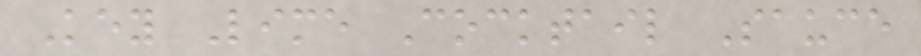Key Lime Cocktail Sauce
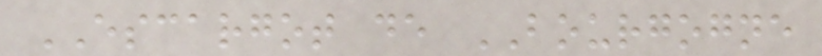ESCARGOT de BOURGOGNE
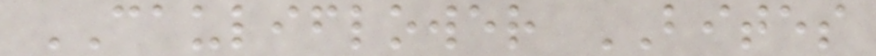CAULIFLOWER BITES
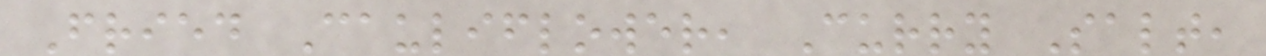Fried Cauliflower, Curry Salt,
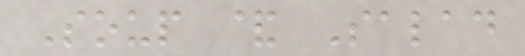Soup & Salad
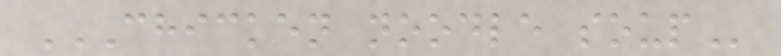CHICKEN NOODLE SOUP
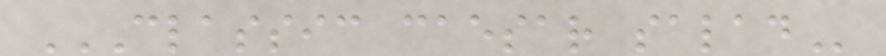CLASSIC CAESAR SALAD
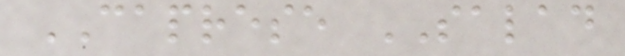CAPRESE SALAD
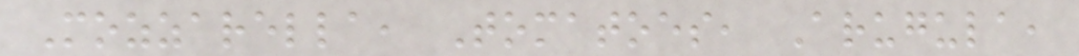Mozzarella, Tomatoes, Arugula,
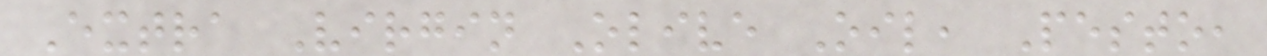Extra Virgin Olive Oil, Pesto,
